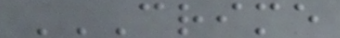CRIME
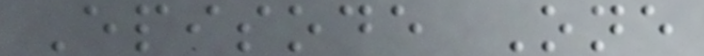Episode One
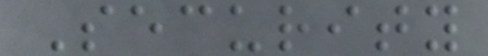Security
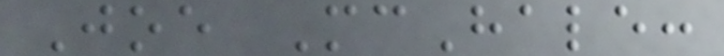Joe McHale:
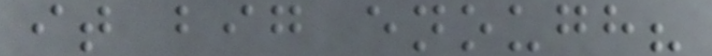it big enough?
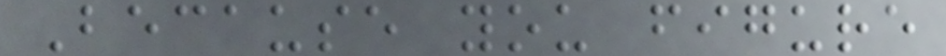Because you figure
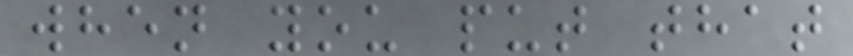when you put that
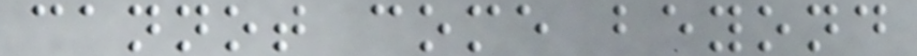cannot come beyond
